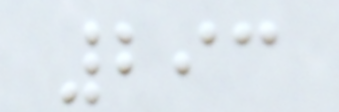293
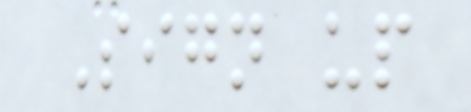Sign up
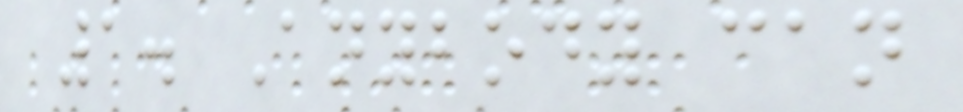1. Anybody can
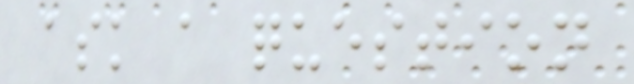ask a question
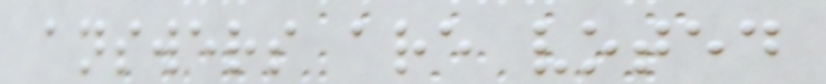answers are voted
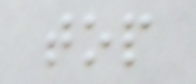top
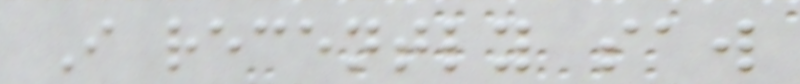I recently saw
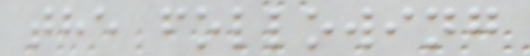the following
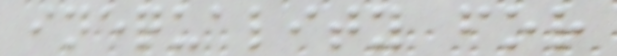inequality for
